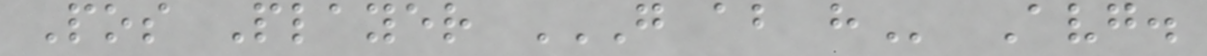Pos Player G AB H Avg.
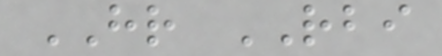HR RBI
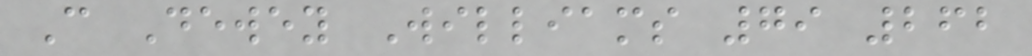C Dewey Williams 79 262
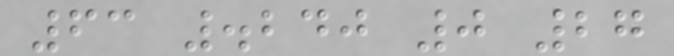63 .240 0 27
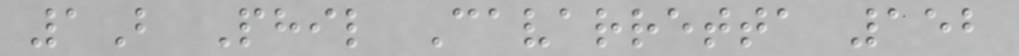1B Phil Cavarretta 152
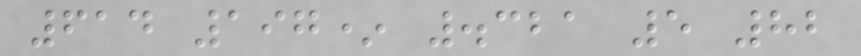614 197* .321 5 82
